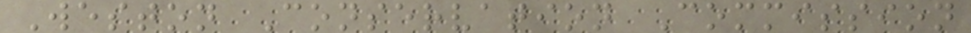Weston Conservation Commission
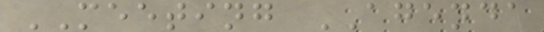MEETING AGENDA
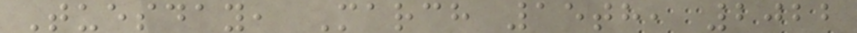Tuesday, March 15th, 2022
